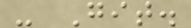- Git.
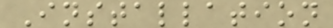Installation
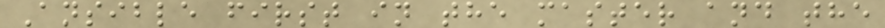Ansible first in the master and the
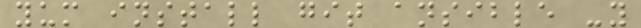yum install git ansible -y
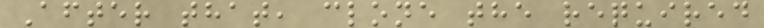After that, clone the required
